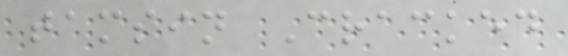tamsin Cracked
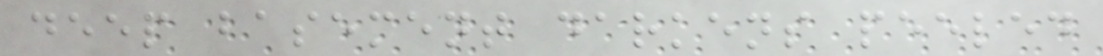deep basement darkens peeled
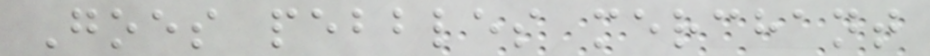Goes pebbles merchant
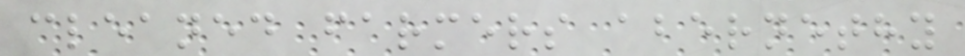cleaned farmers abernethy
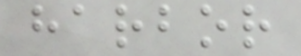harbor
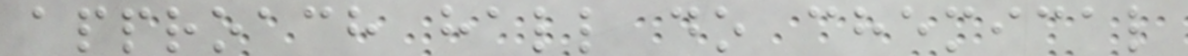approach hall do chemical
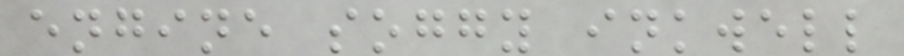engine soggy inkwell
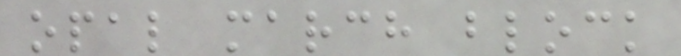opal march block
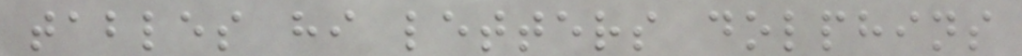tables hi letters dolphins
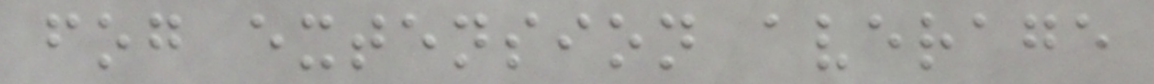fog extension average
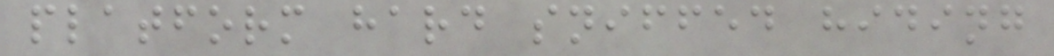platform hard sniffed hiding
